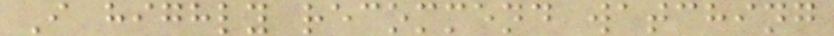I highly recommend watching
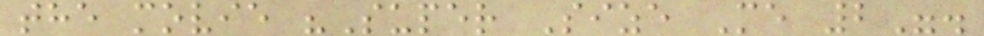the movie "Super Size Me 2".
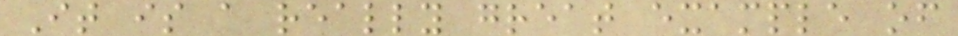It is a really great example of
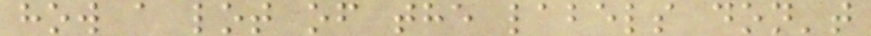how a lot of the labels don't
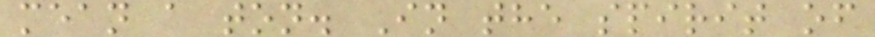mean a ton. In the spirit of
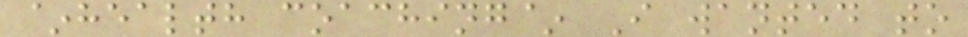~health coaching~ I wanted to
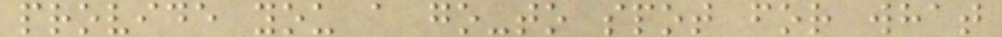provide you a go-to spot for what
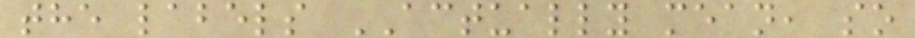the labels ACTUALLY mean, so
